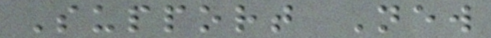Support New
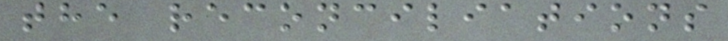the reconciliations
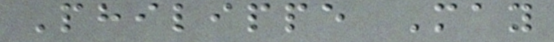Philippe May
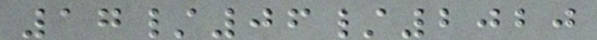17/06/2020
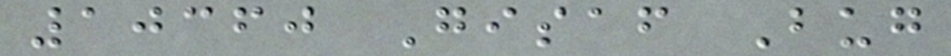10360 Gisaf Bug
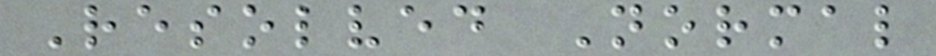Resolved Normal
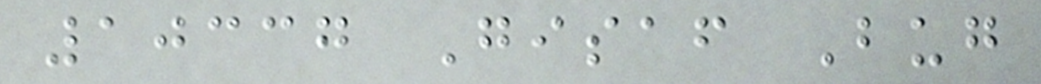10337 Gisaf Bug
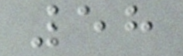58
